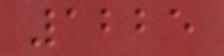1225
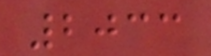2033
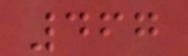467
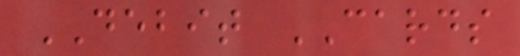DEBIT CARDS
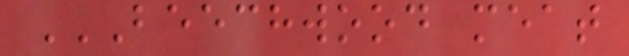BEECHWOOD MEAT
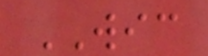WIC
